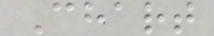Chart
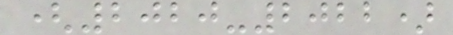(2020-2022)
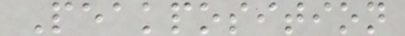Peakposition
